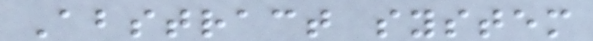Abstract system
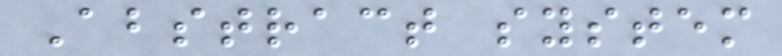Abstract system
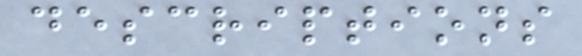descriptions
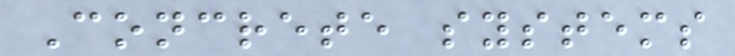Concrete systems
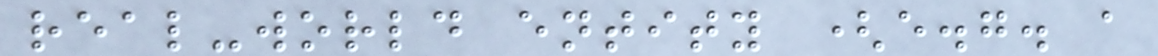real-world entity (e.g. a
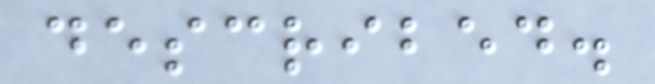described.
